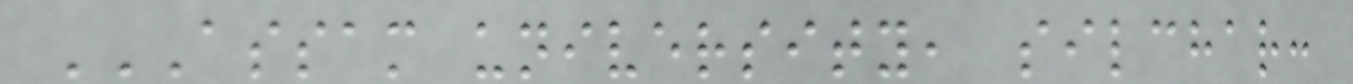ASSAM UNIVERSITY, SILCHAR:
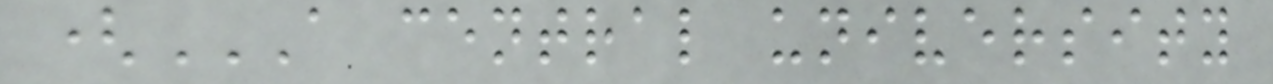(A CENTRAL UNIVERSITY
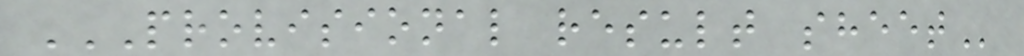PROVISIONAL RESULT SHEET
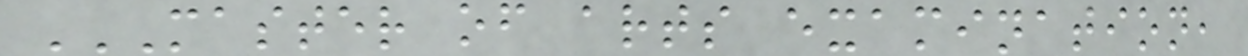MASTER OF ARTS EXAMINATION,
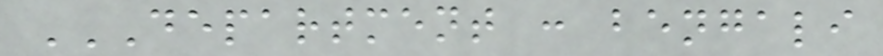DEPARTMENT : BENGALI
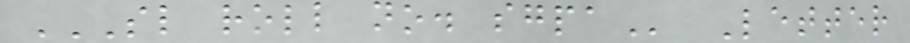SL ROLL NO. SGPA Letter
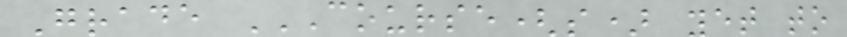Grade COURSE(S) YET TO
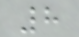8
